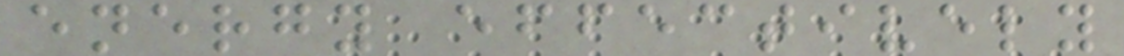energy effectively
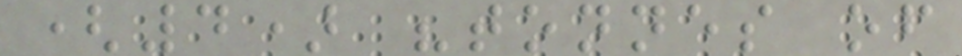(4) "tonnes of
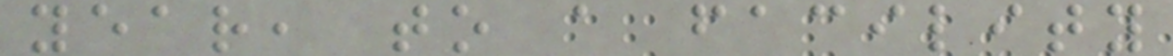year, to a facility
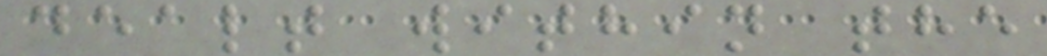dealt within the
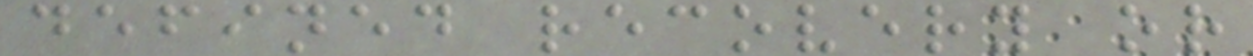defined recovery or
